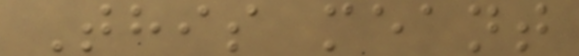This meant
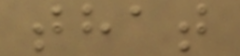that
